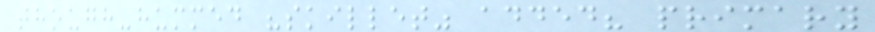though-hummed "skillet" added? primary
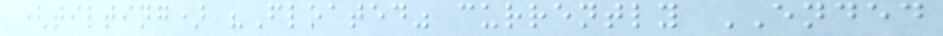(tilting) "Floated" currently ENDED
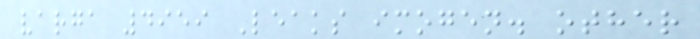varga 4959 Leaks imogen. other
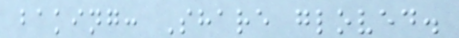baking: Share gloved.
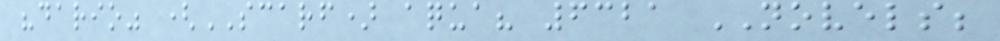"dario" (SCARF) aqua? 6321 NOVELS;
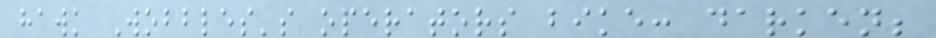hawk Wobbles's operators bike: darken;
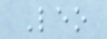Leo
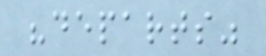"departs"
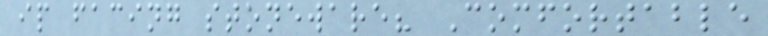ip facing stoneware? Comfortable
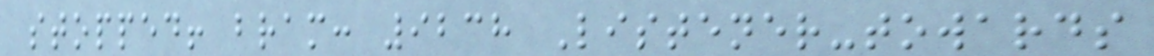stopped! bram: 9238 Listener-towards
